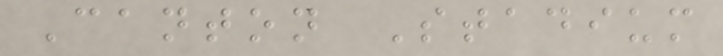Canton Stadium
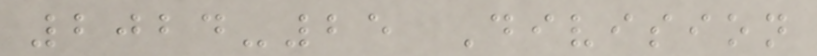2024-25 Division
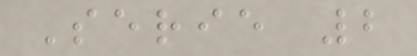Serie 2
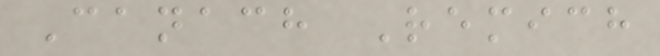Canach Remich
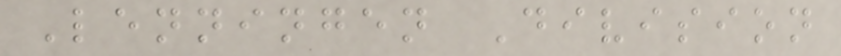Lenningen Division
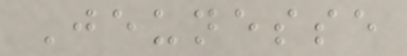Jeunesse
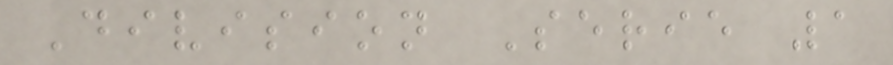Division Serie 1
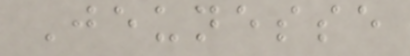Jeunesse
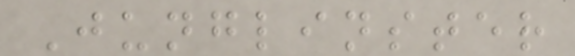Junglinster
